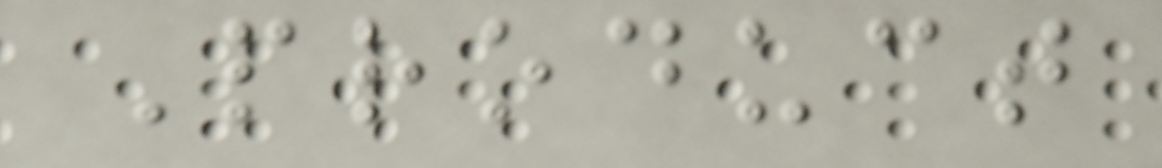Product
